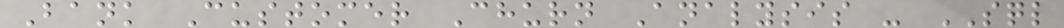Bank Customer Churn Analysis - SQL
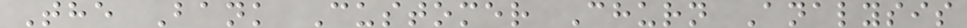The Bank Customer Churn Analysis
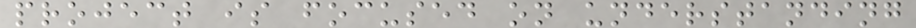project is focused on understanding
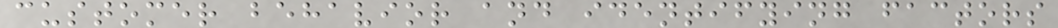customer behavior and identifying factors
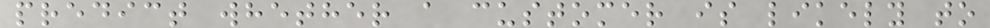predict whether a customer is likely to
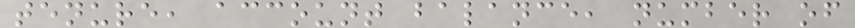tenure, account balance, number of
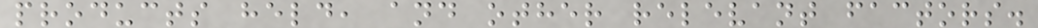products held, and other relevant factors.
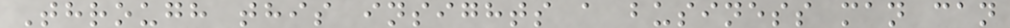Through this insights a business man can
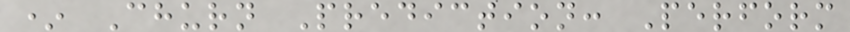* Churn Prediction: Perform
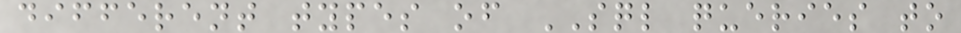different types of SQL queries to
